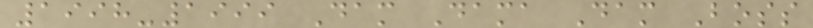1998-1999 Dam Dama Dam Boss
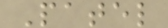Patel
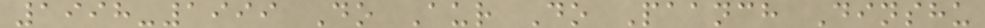1998-1999 Do Aur Do Paanch Dinshu
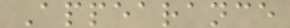Appearance
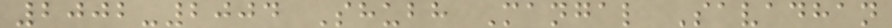2002-2004 Shubh Mangal Savadhan
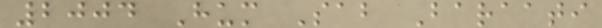2004 Hum Sab Baraati
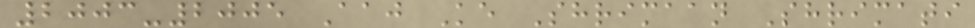2003-2005 Aaj Ke Shrimaan Shrimati
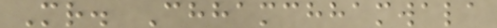Mr. Chhamchhamwala
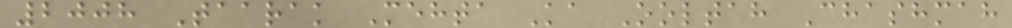2008 Taarak Mehta Ka Ooltah Chashmah
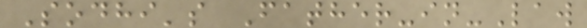Sodhi's Father-in-Law
